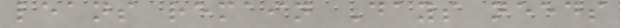leans remain Days needs
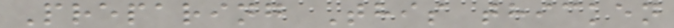Preparing This thicken
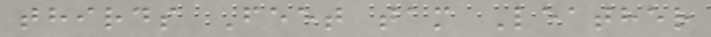thirds Feet tam Leather
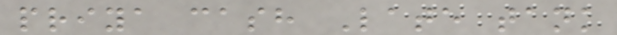priya cash Late tank
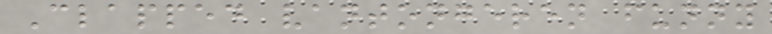Clapped vantongeren funny
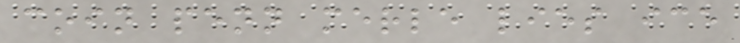coin penn merle lies ice
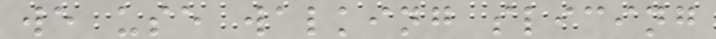we use walking slicing
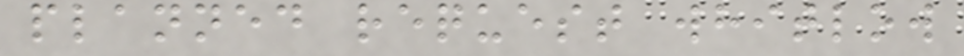planned request whitlow
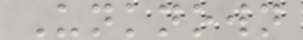Unknown
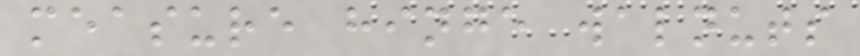measure hinge walnuts
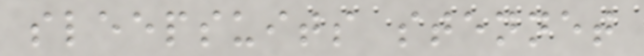sleepsuits stennet
